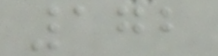172
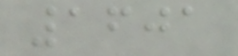1601
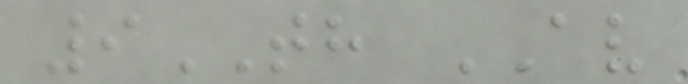9TH AV
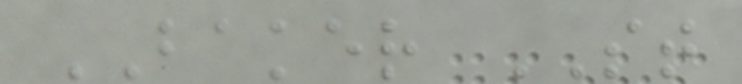BAKER ST
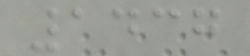1437
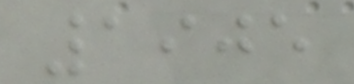1905
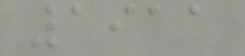1911
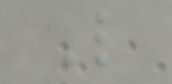L
